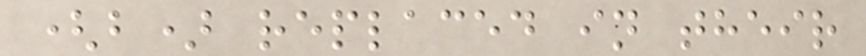(b) replaced in their
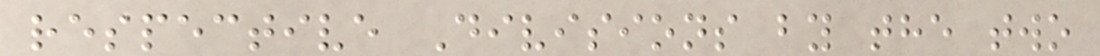respective Divisions by the two
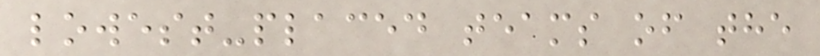lowest-placed teams of the
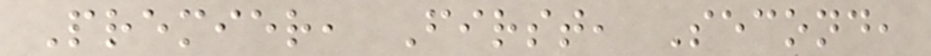Premier, First, Second,
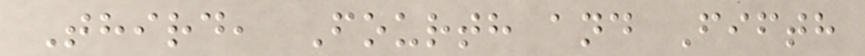Third, Fourth and Fifth
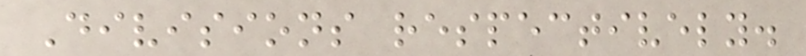Divisions respectively.
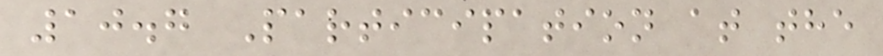10.7 Participation at the
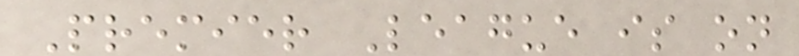Premier League is on
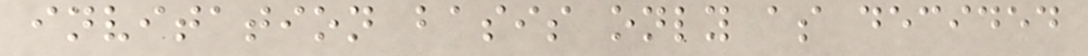invitation basis only as decided
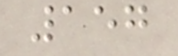157
